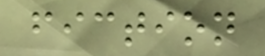fiction
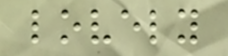lovely
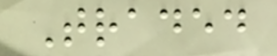Traded
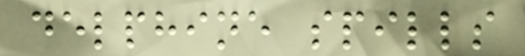delphine spills
